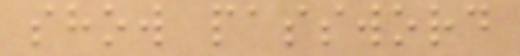show password
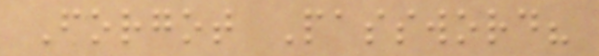Forgot Password?
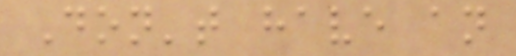Don't have an
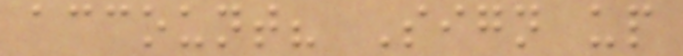account? Sign up
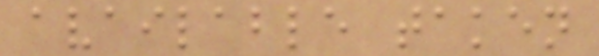available taken
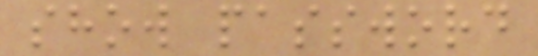show password
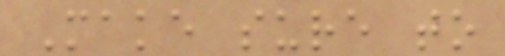Make sure to
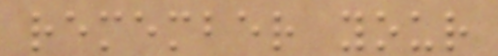remember your
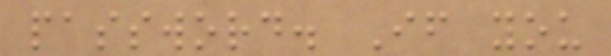password. If you
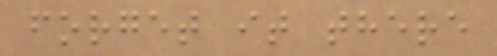forget it there
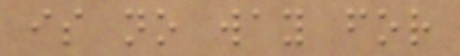is no way for
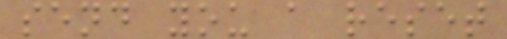send you a reset
